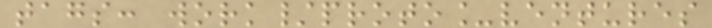tags: work/proto_ventures
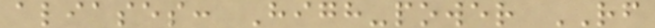aliases: High-power RF
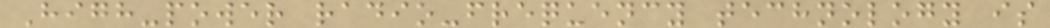High-power radio-frequency technology is
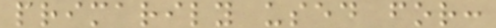primarily used for:
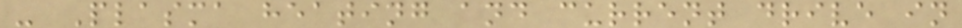- Plasma heating and current drive in
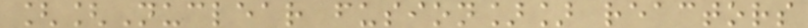[[Nuclear fusion]] reactors
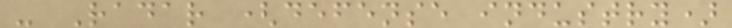- Radar (defense industry)
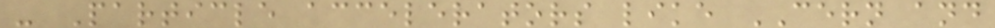- Particle accelerators like CERN and
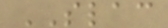SLAC
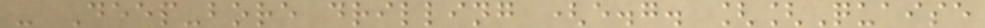- Deep-bore drilling (e.g. [[Quaise
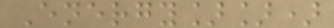Energy]])
